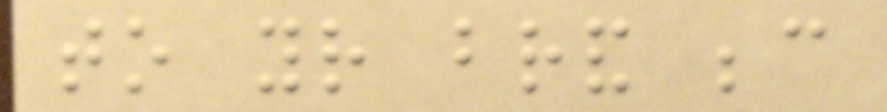to your brand because
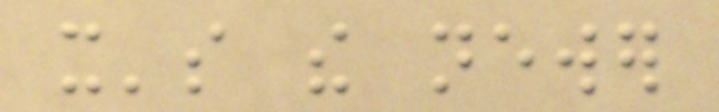it's the newer
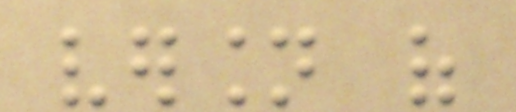version of
